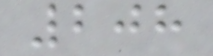208
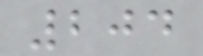204
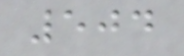504
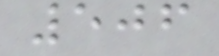506
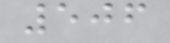506
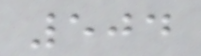504
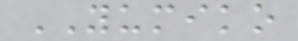YUMIKO
